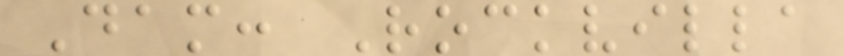Dam: Rockvilla
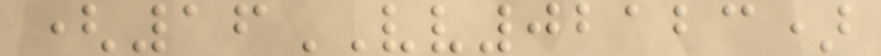(16VV02123)
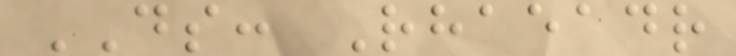DS: Rhaeadr
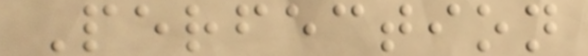Perfection
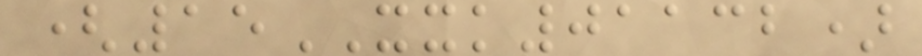(15XXK01132)
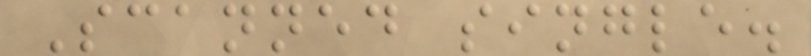Scanned single.
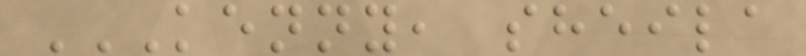KENNY, SHEILA
